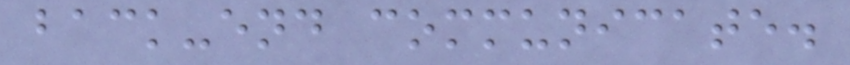back-end communicate.
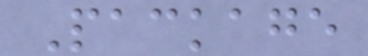Package
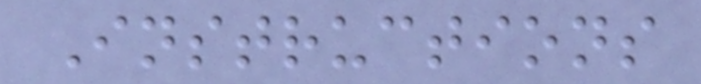Instructions
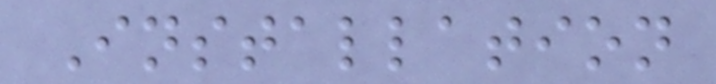Installation
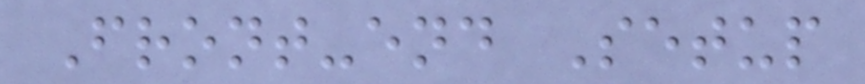Front-end Setup
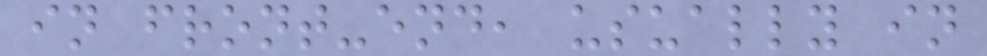in front-end, usually in
